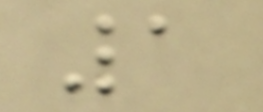1
